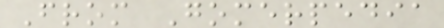From Gomerpedia
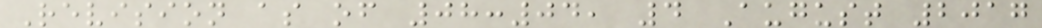Revision as of 08:04, 4 August 2017
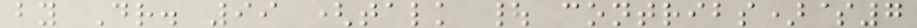by Dr. 99 (talk | contribs)$7
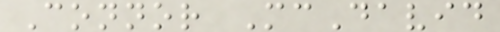Connor McDavid
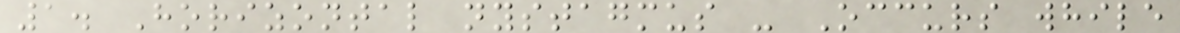1. Horizontal nystagmus - Occurs while
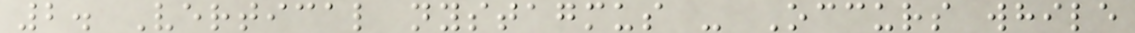2. Vertical nystagmus - Occurs while
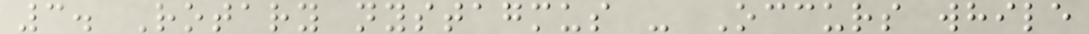3. Rotary nystagmus - Occurs while
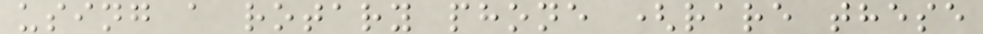using a rotary phone (rare these
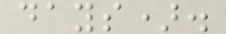days).
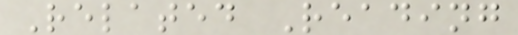Related Reading
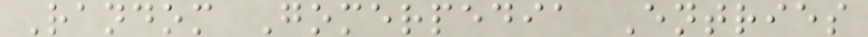Random Gomerpedia Entries
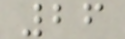26
